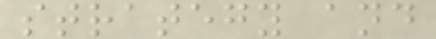strategy and
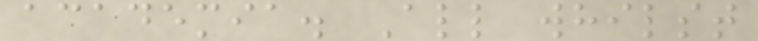academia. All whilst
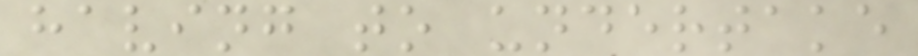having to undertake
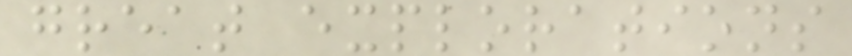great explorations
